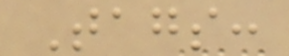Tags:
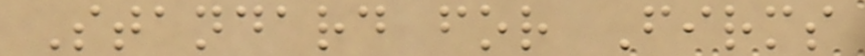Standard for Firms
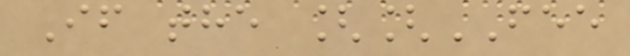If the [[FEE
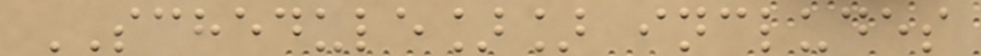SCHEDULE]] includes
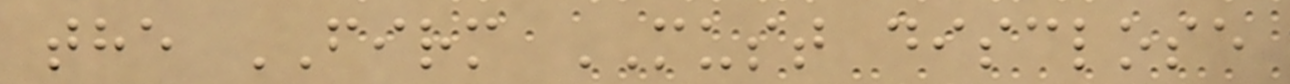the FIRM MUST disclose
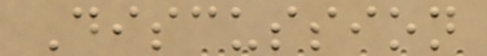Discussion
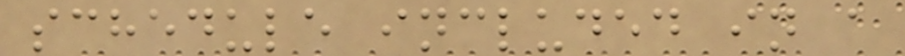schedule included in a
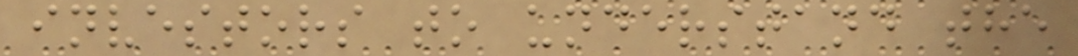investors to understand the
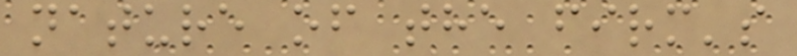nature of the firm's
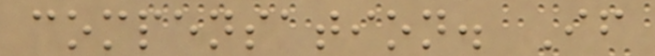compensation. If
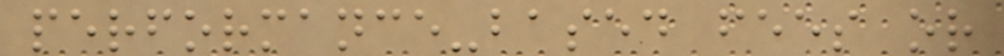performance-based fees or
